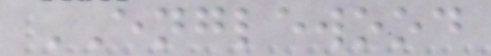ENGLEWOOD
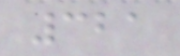321
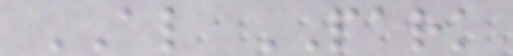AL PARK
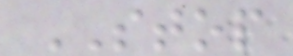STOP
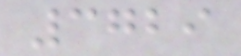3729
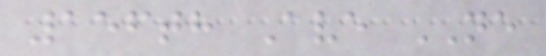156th Ave NE
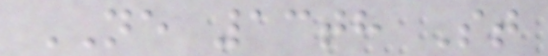NE 13th St
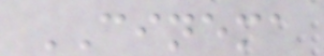CINEMA
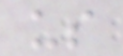us
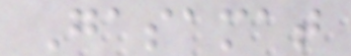Gasamat
